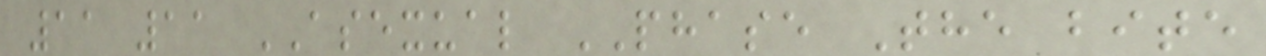11 11 ASEXUAL PHASE The bite
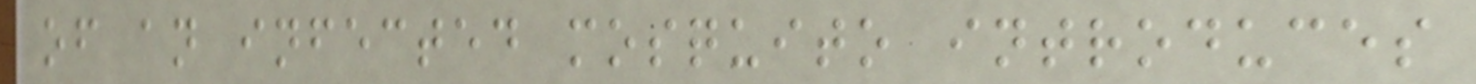of an infected mosquito introduces
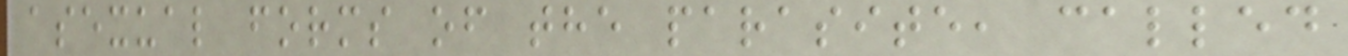asexual forms of the parasite, called
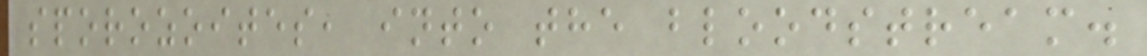sporozoites, into the bloodstream.
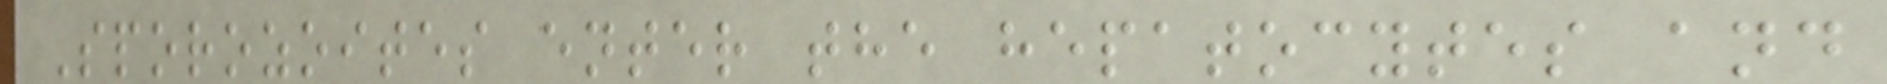Sporozoites enter the hepatocytes and
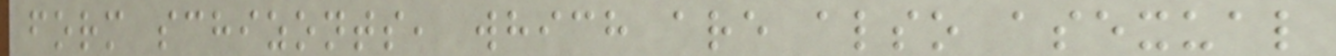form schizonts, which are also asexual
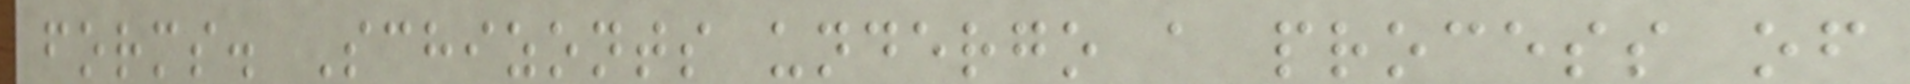forms. Schizonts undergo a process of
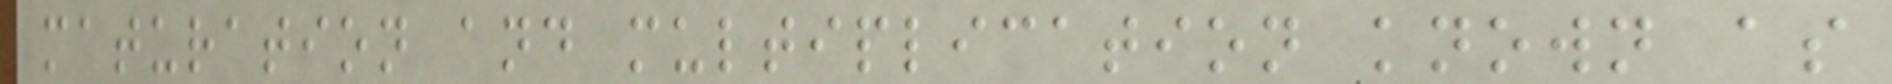maturation and multiplication known as
